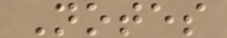Notes
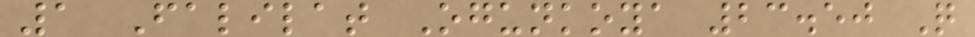1 Falilat Ogunkoya 23.50 Q
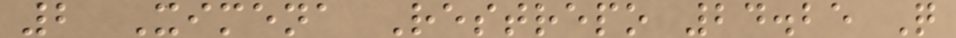2 Ximena Restrepo 24.25 Q
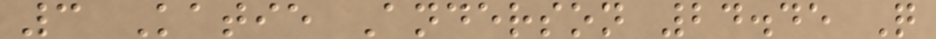3 Katie Anderson 24.45 Q
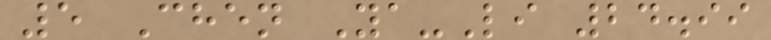5 Chen Ya-Li 24.99
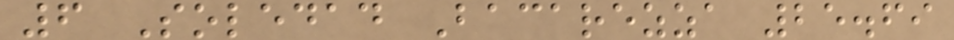6 Soledad Bacarezza 25.69
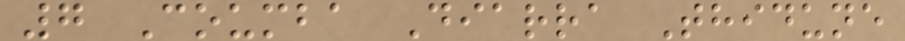7 Coumba Diarra Thidune
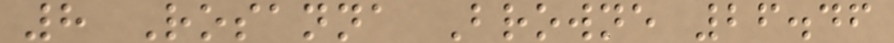8 Rosanna Browne 26.46
